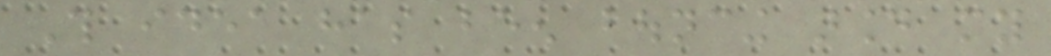This idea has been bouncing around my
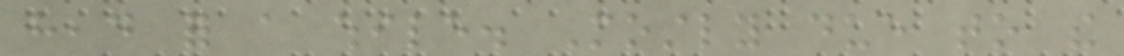head for a while. Mostly due to the
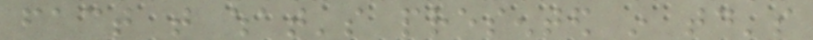fact that what's presented in today's
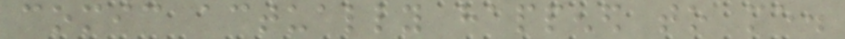comic actually happened to me.
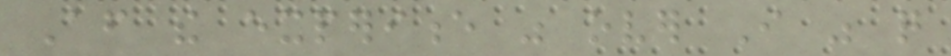After the experience was over I was quite
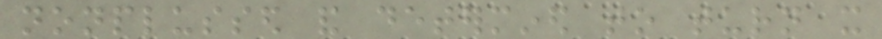nonplussed and determined to turn it
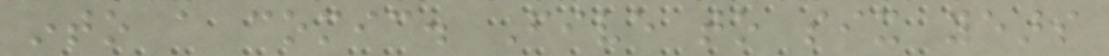into a comic. Five to six years
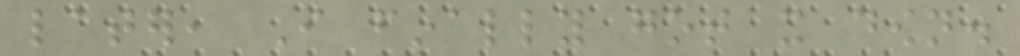later, I finally got it down.
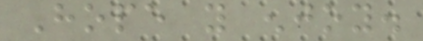Hope you enjoy.
